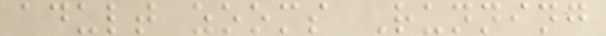adult zooms Running
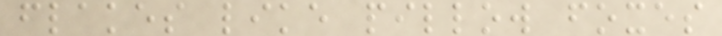flakes like pillow foxes
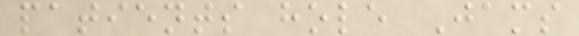patients hole Jams
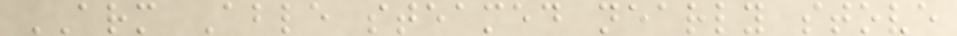ARM Able steamed nearly stove
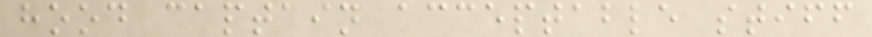hood captain acceptable stiff
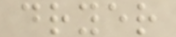dryer
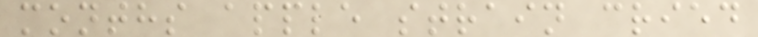months apple strain cried
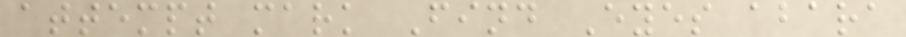attempt mark Find Eyes abara
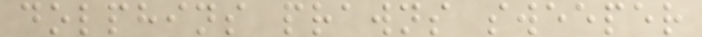dolphins prawns sweeper
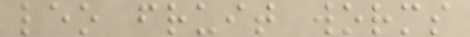leo fruit worms
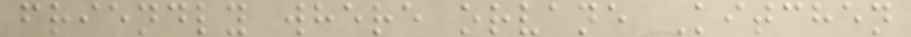friendly where orvane Kitchen
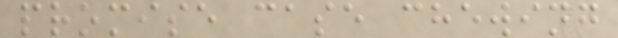promise case chewing
